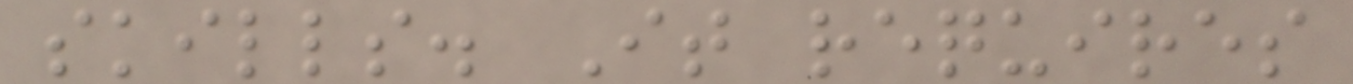skills. It requires
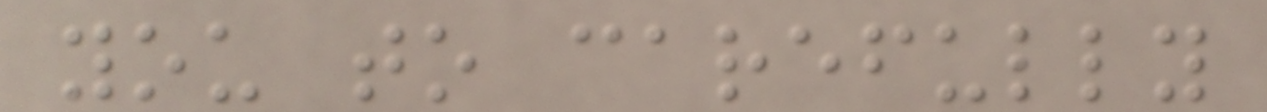you to carefully
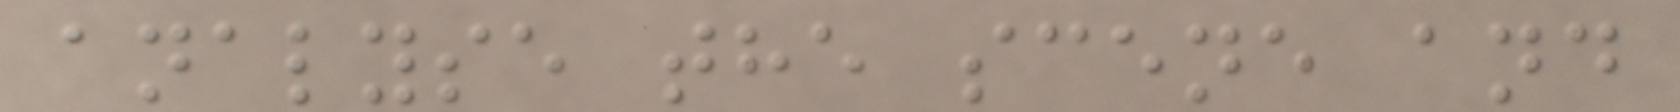analyse the scene and
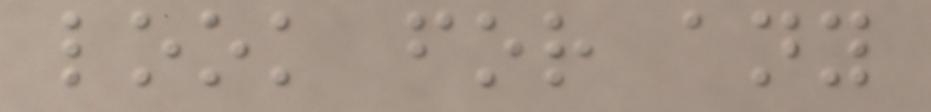look for any
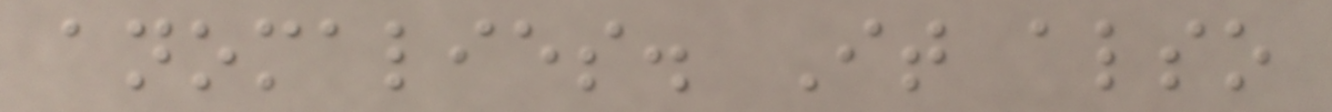anomalies. It also
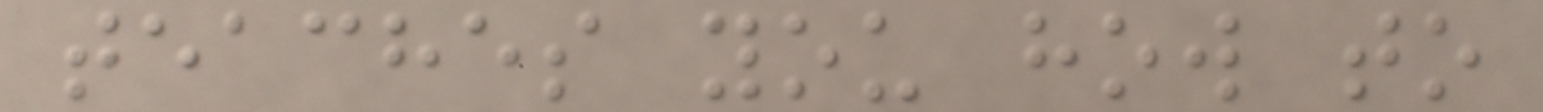teaches you how to
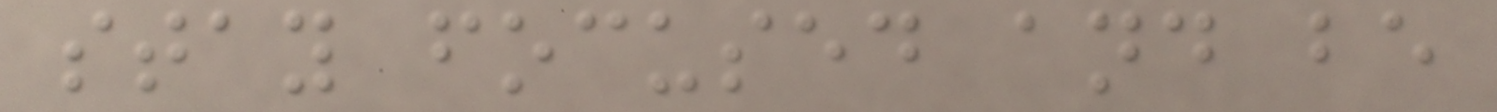stay focused and be
